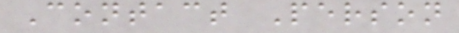Contact Person
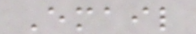Email
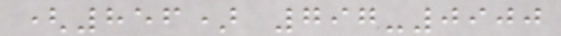(856) 797-0900
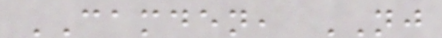CAMDEN, NJ
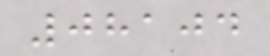08104
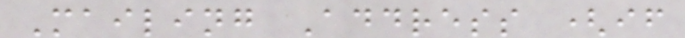Mailing Address (if
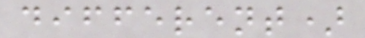different)
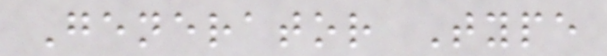Generator Type
